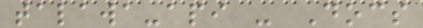talawa-api - Docs
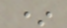*
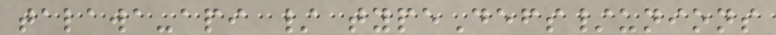talawa-api / typeDefs/unions
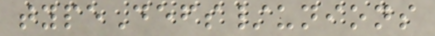typeDefs/unions
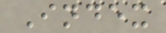Index
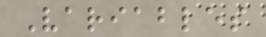Variables
